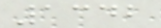1342
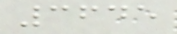3645
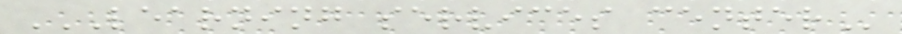LEARNING SERVICES CENTER
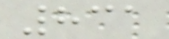831
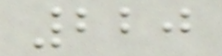220
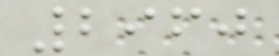2960
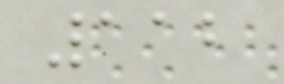112
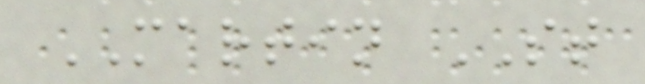MARTIN ST
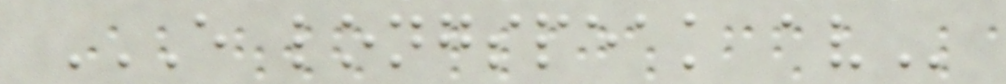E LONGSPEAK AV
